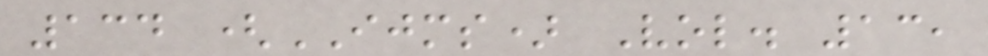134 (IJMS) Vol. 13,
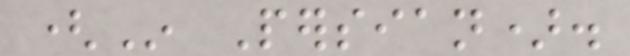(In Persian).
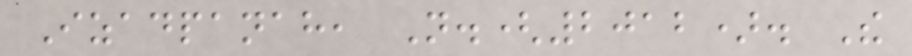Izadpanah, N.(2012). The
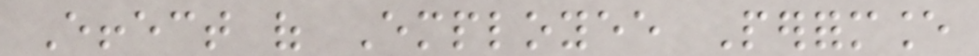Effect of Employee Performance
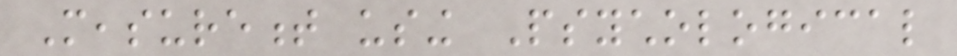Measurement using Psychological
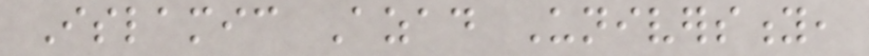Islamic Azad University,
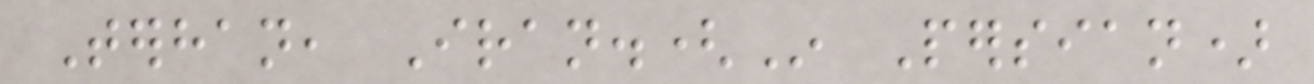Terhan, Iran.(In Persian)
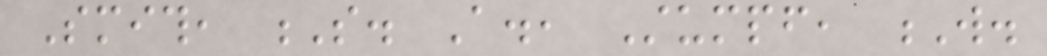Smith, S. A., Stumpf, W.
